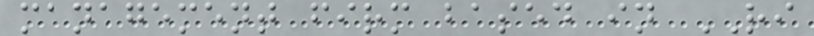management firm based in RI
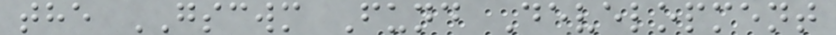the GSCWM Fund Development
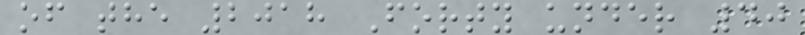of the 2018 Forty under 40
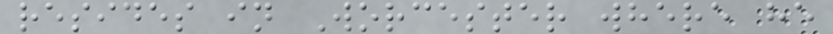resides in Worcester where he
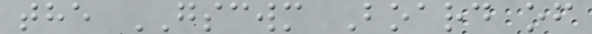the GSCWM Board of
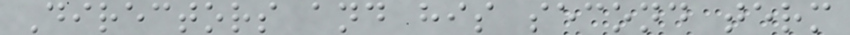Directors and his second term
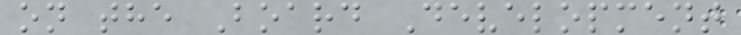on the Board Development
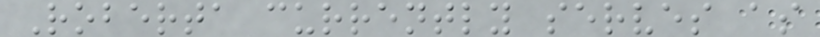Roberta currently serves as
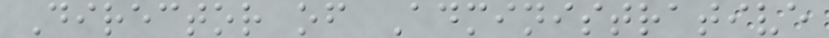Director of Administrative
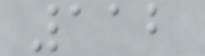112
